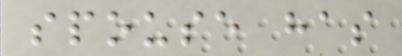spouse has
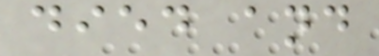died and
